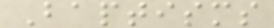Baptisms
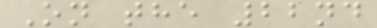On the 22nd
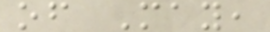of May,
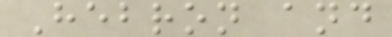Hebron and
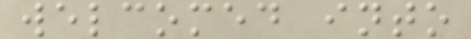welcomed into
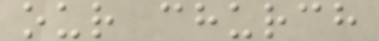our church
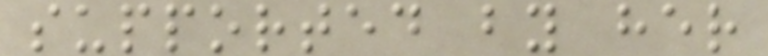supported by her
